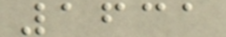1631
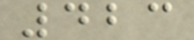423
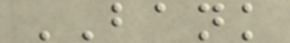BANK
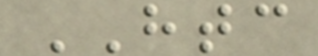HTC
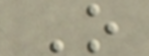O
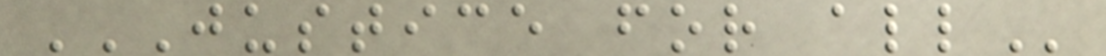JUSTICE FOR ALL
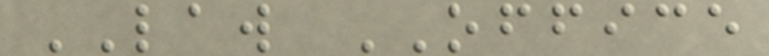LAW OFFICE
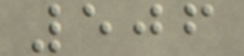506
